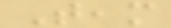Team
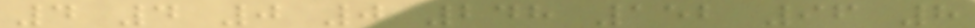4 4 0 0 248 152 96 8
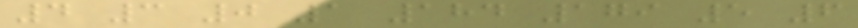4 3 0 1 184 179 5 6
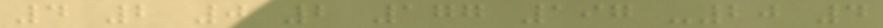4 2 0 2 177 197 -20 4
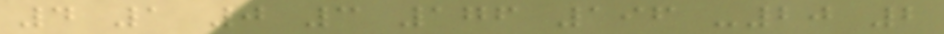4 1 0 3 176 196 -20 2
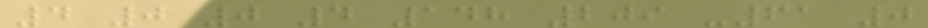4 0 0 4 148 209 -61 0
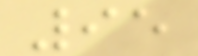95
